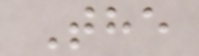The
